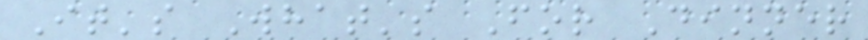It's What's For Dinner
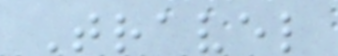Travel
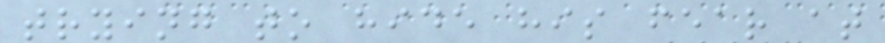trying to hide his fear at
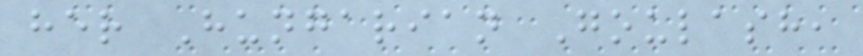her Hungarian Goulash,
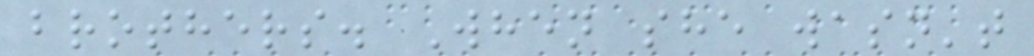brothers. When she wasn't
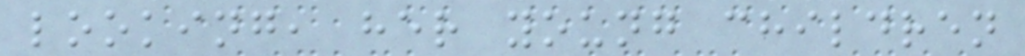looking, her young children
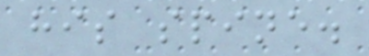his spine.
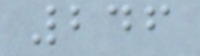246
